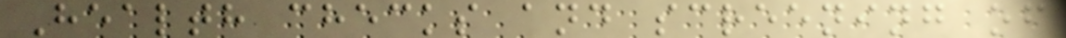Health checks and screening of
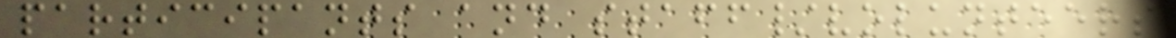participants and staff/volunteers
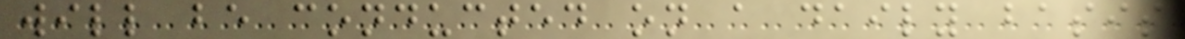will be conducted on a daily basis
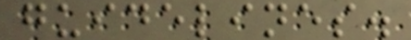guidelines.
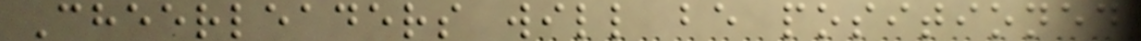Cheerleaders will be positioned
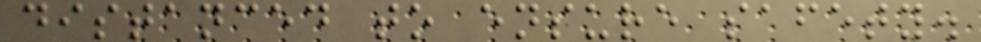distanced to ensure safety.
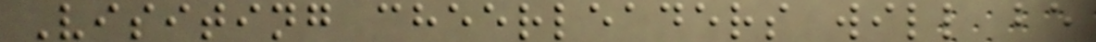Visiting cheerleaders will be
